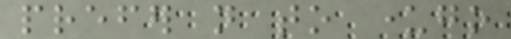prefer not to undergo
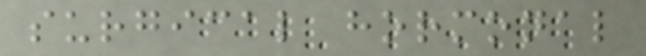surgical hormonal
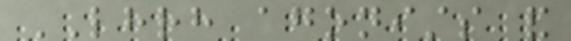LHRH agonists and
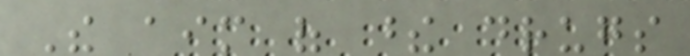The aim of these drugs
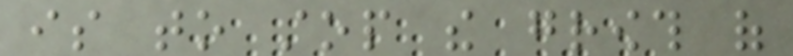is to stop the growth of
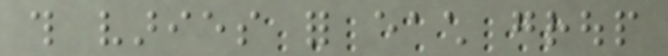this varies for each group
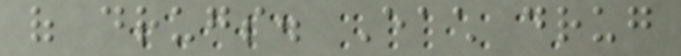of drugs. Each drug
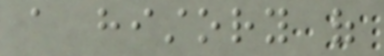a history of
